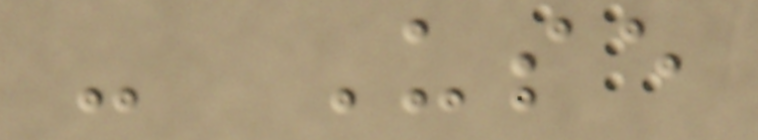- Use
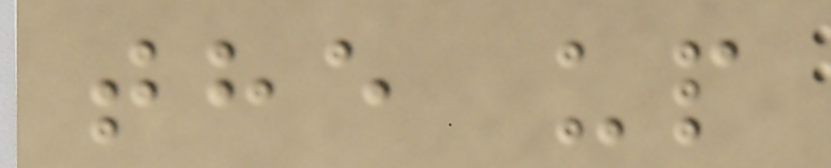the up
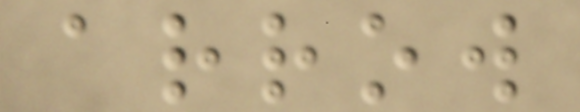arrow
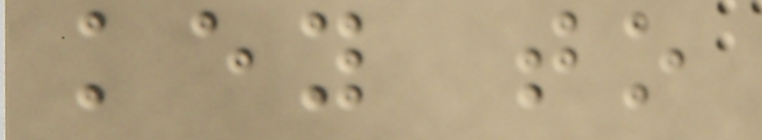key to
